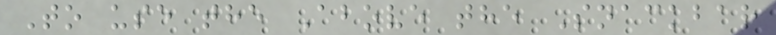To use the Above the Snackbar
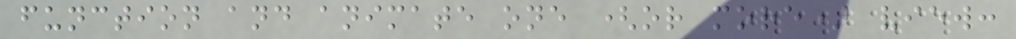function and animate one (or more) view:
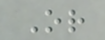Or
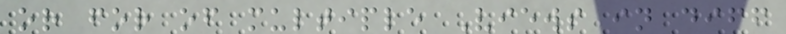or for of multiple Views in diff
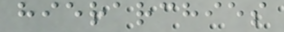hierarchies
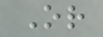Or
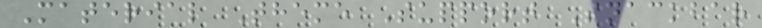Material Theme Support Snackbar
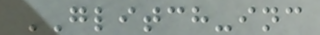GLITCH-inc
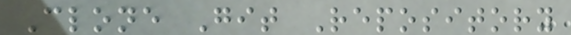Clone Git Repository
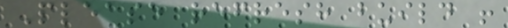Please refresh build !
